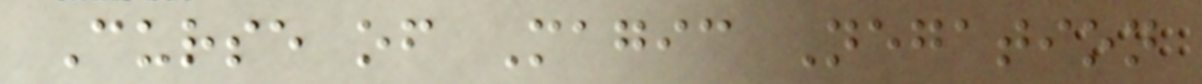Curse of Magic Negation
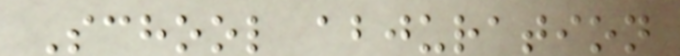School abjuration
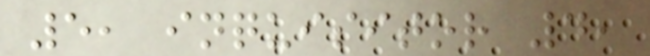5, inquisitor 4,
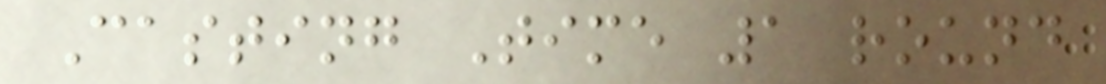Casting Time 1 round
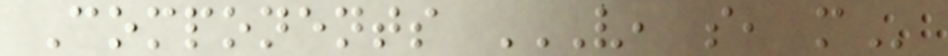Components V, S, M
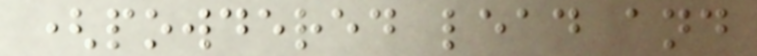(powdered lead and
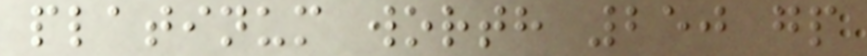platinum worth 250 gp
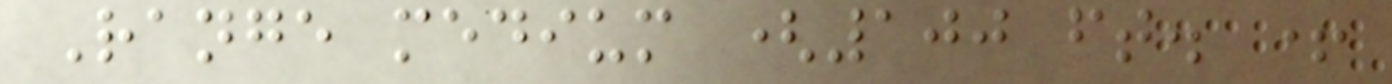Range medium (100 ft. +
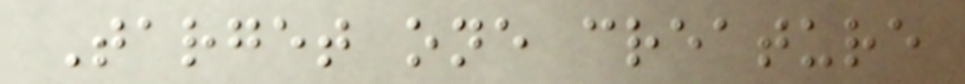Target one creature
